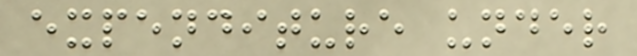expenditure under
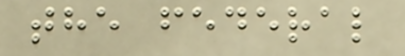the federal
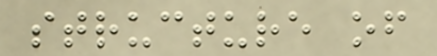structure of
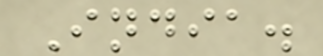India.
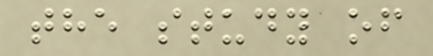the study of
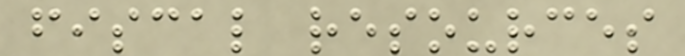fiscal resources
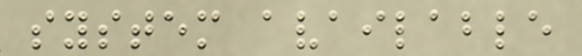system available
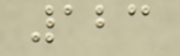123
